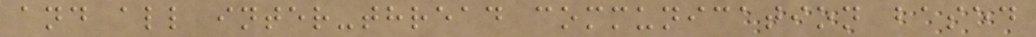and all inter-thread communication based
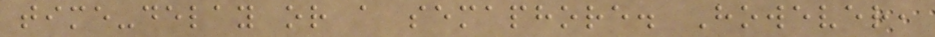time-delay or a semaphore. However,
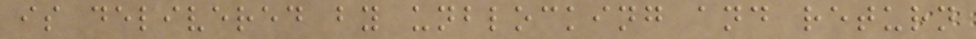is delivered by unblocking and return
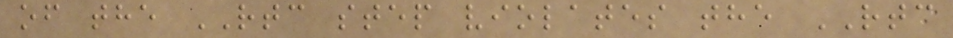of the RTC step violates the RTC
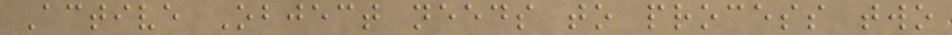Active Object needs to process two
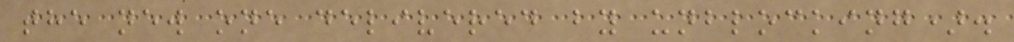the new one delivered by unblocking).
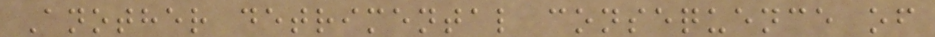Another detrimental consequence of
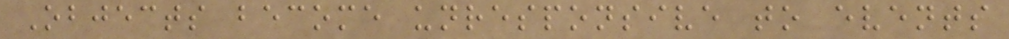Objects become unresponsive to events
